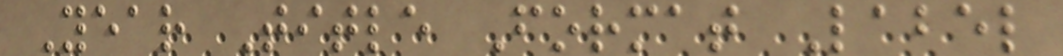Year Title Format Label
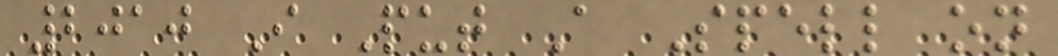2010 I Put A Spell on
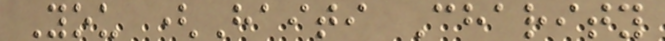You (Haiti Charity
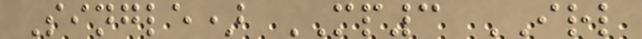Single) MP3 IRL
